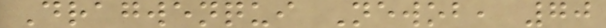Dragwenqui Newob, 70
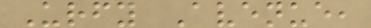Urfy Avenue,
